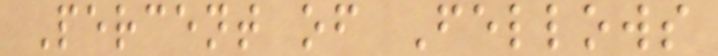Percent of Fellows
